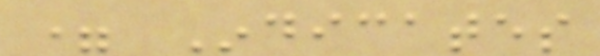= Indicates
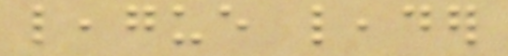league leader
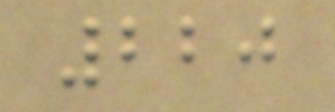220
